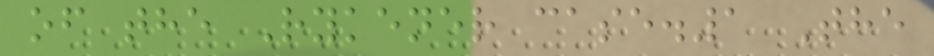of the Rykener case.1 The
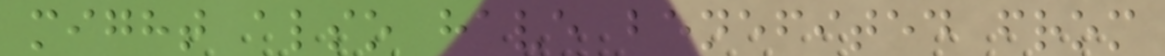might also have benefited from
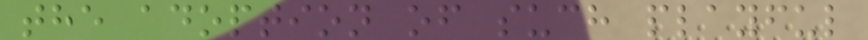the adoption of such playful
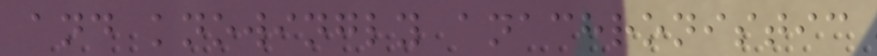and knowingly anachronistic
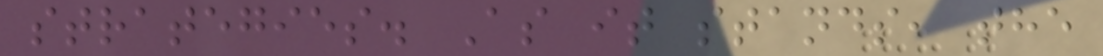strategies. As it stands, the
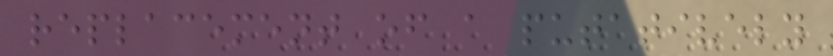replacement of a putatively
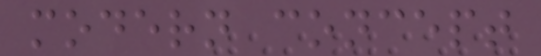modern concept
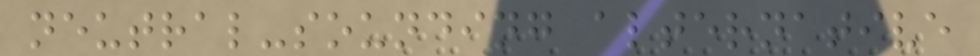neutral-sounding alternative
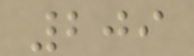209
